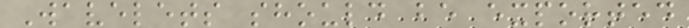Wavelets should be exported
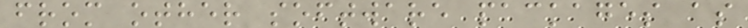from other software packages as
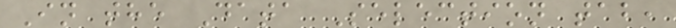In the Data Selection tab,
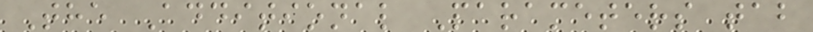The Additional Parameters tab
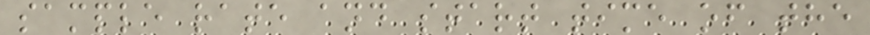sample rate and start time of the
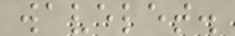wavelet.
